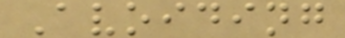Avoiding
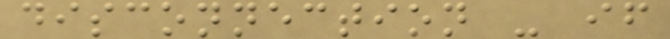disconnection - if
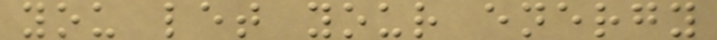you let your energy
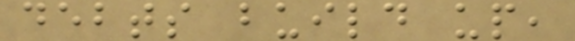debts build up,
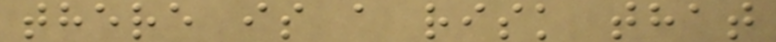there is a risk that
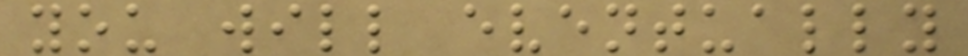you will eventually
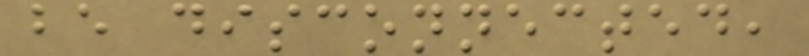be disconnected,
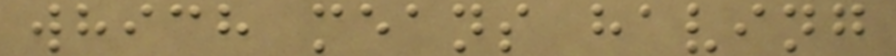which means having
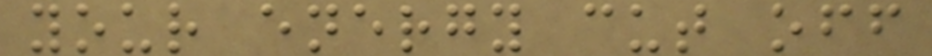your energy cut off
